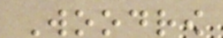Woodrow
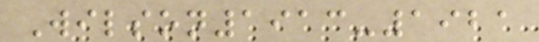Wilson1913-1921
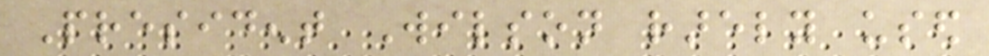President Wilson rarely used
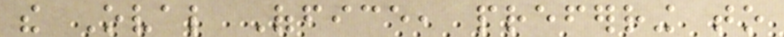the Oval Office, preferring to
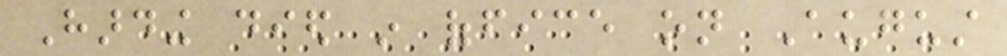Harding died in office on August
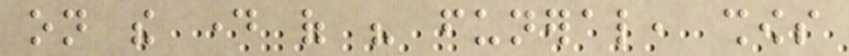on the day of his funeral, shows
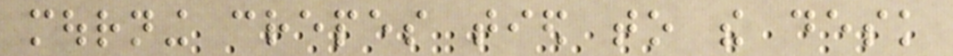mourning crepes tied to the desk
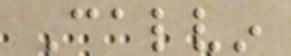Calvin
